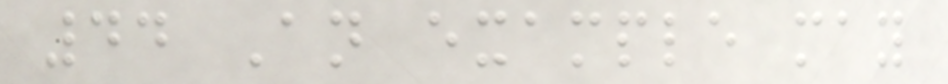44 An example may
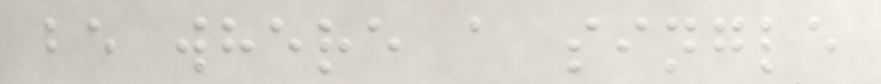be where a single
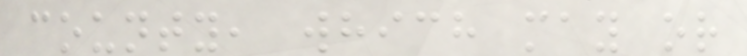county, which may or
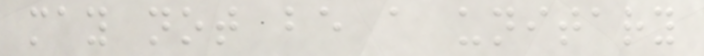may not be a unitary
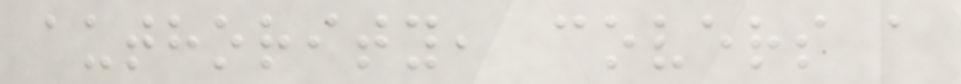authority, covers a
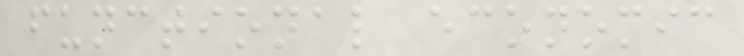functional economic
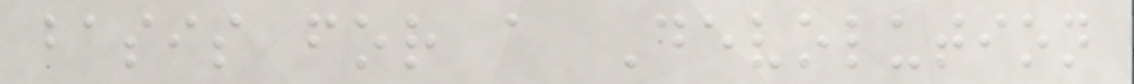basis for a Devolution
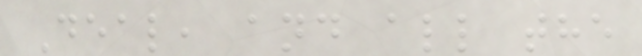Deal, and all the
